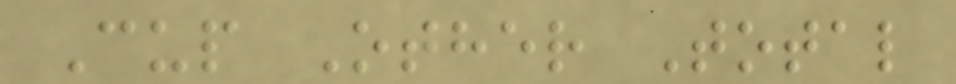Cup Other Total
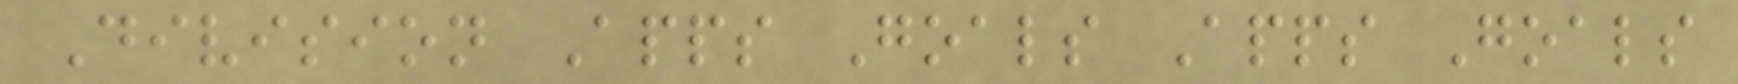Division Apps Goals Apps Goals
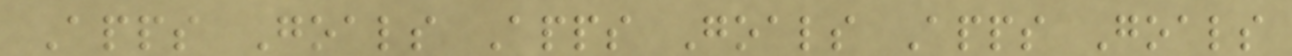Apps Goals Apps Goals Apps Goals
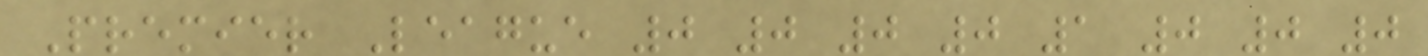Premier League 0 0 0 0 1 0 0 0
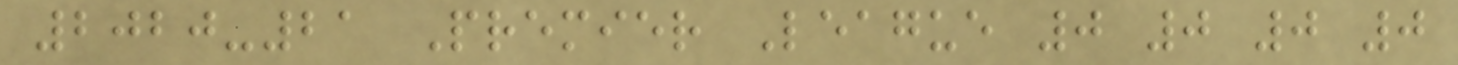2020-21 Premier League 0 0 0 0
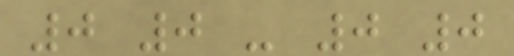0 0 - 0 0
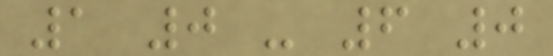1 0 - 6 0
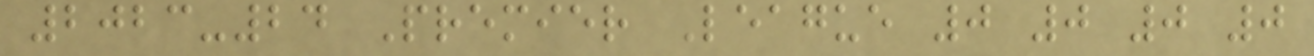2023-24 Premier League 0 0 0 0
